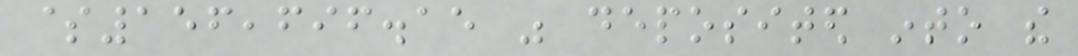$156,696.15 was deposited into the
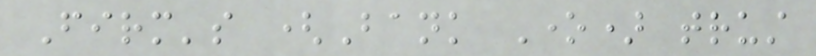Firm's (Bank One) trust
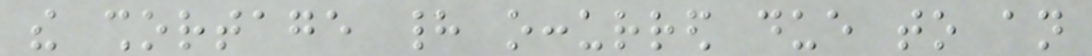the shortage had occurred due to an
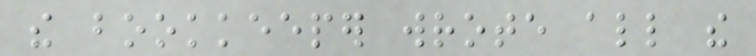the bookkeeper wrote all the
